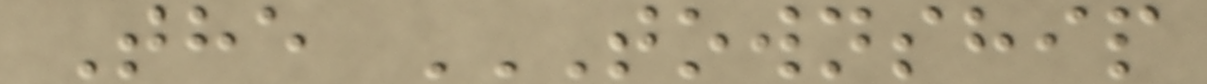The TOWNSHIP
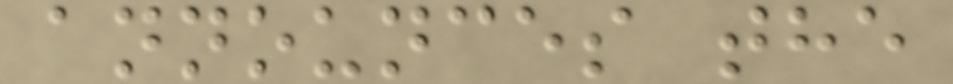announces the
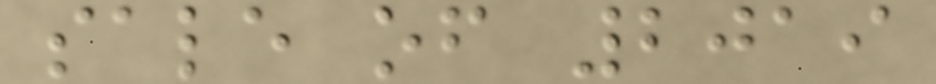sale of 2019
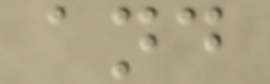and
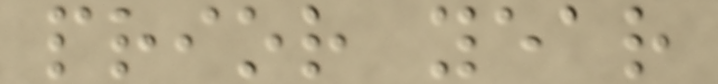prior year
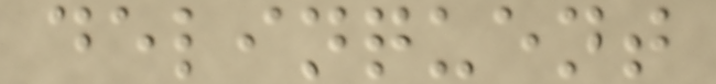delinquent
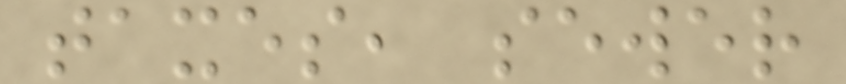taxes, sewer
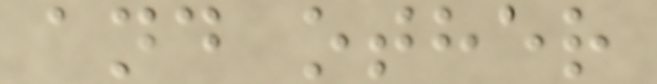and other
